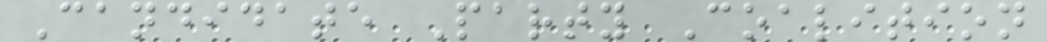Candidate Party Coalition
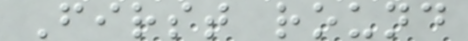First round
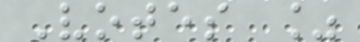Votes %
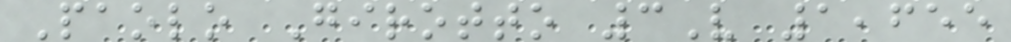Paolo Girotto 3V 1,655
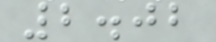2.02
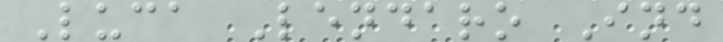Luca Lendaro Ind
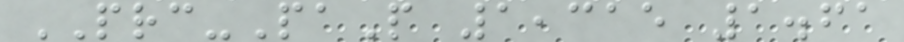PRC-PaP 1,315 1.61
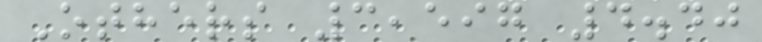Others 3,597 4.40
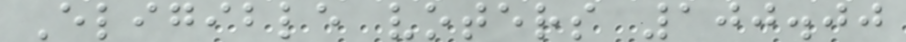Eligible voters 100.00
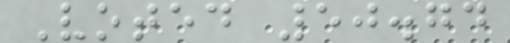Voted 50.74
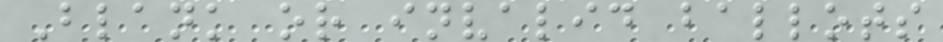Blank or invalid ballots
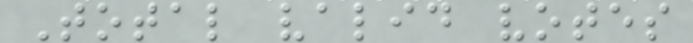Total valid votes
